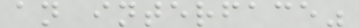an interface"
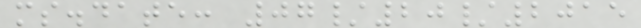ms.date: 07/20/2015
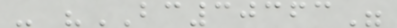- "BC30363"
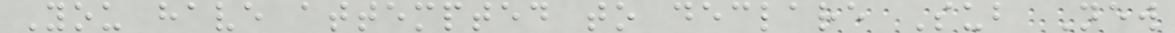You have attempted to declare Sub New
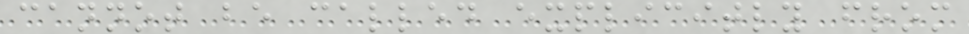cannot be called explicitly from
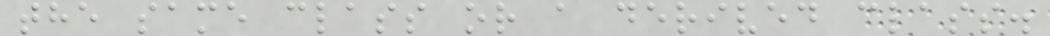the same class or a derived class.
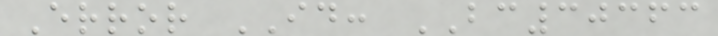Error ID: BC30363
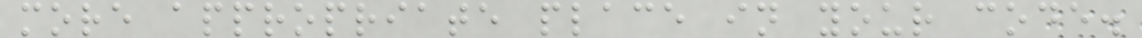more appropriate place in your code.
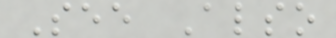See Also
